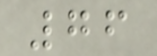76
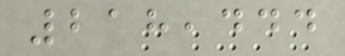218,444
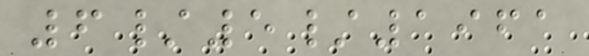6/5/1961
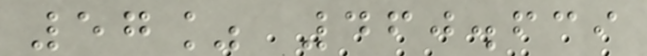57% 460.639
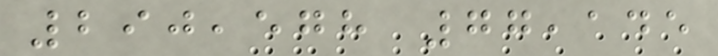290,578 77,145
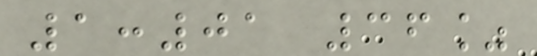1:01 36%
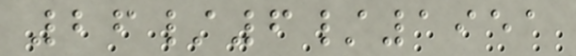26/6/1951
